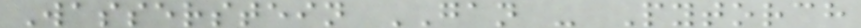Wasserstein GAN - Pytorch
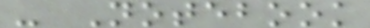- Notebook
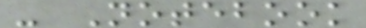- Notebook
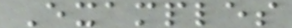Examples
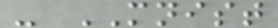- MNIST
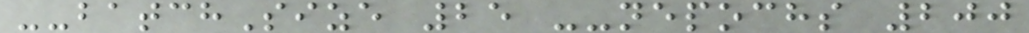--batchSize 25 --nepochs 200
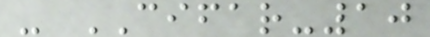- CIFAR-10
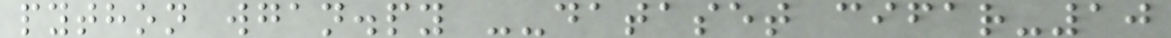python wgan.py --dataset cifar-10
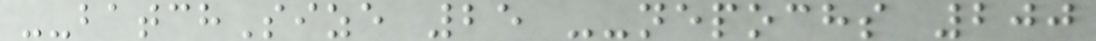--batchSize 25 --nepochs 200
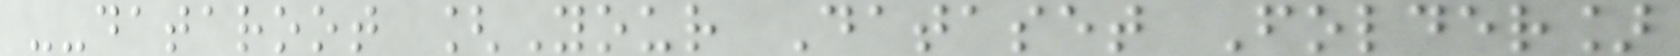--dataroot [Your Dataset Folder]
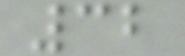32
